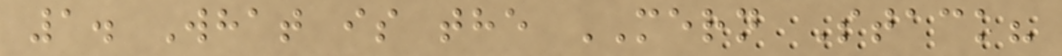1. What is the MERN Stack?
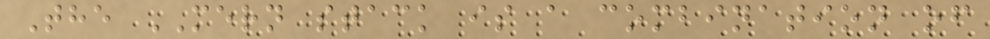The MERN stack is a combination of
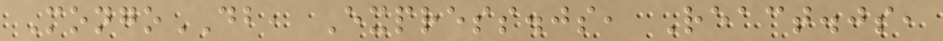MongoDB, Express.js, React.js,
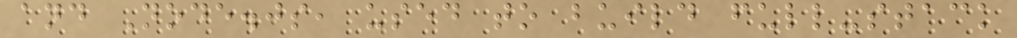and Node.js, used to build full-stack
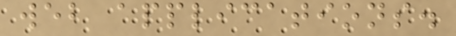web applications.
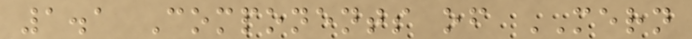1.1 Components of MERN
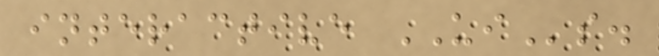interactive UIs.
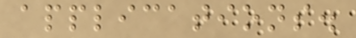applications.
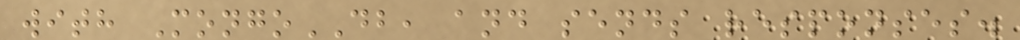with MongoDB, and sends responses.
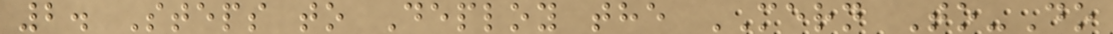2. Steps to Deploy the MERN To-Do
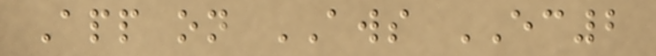App on AWS EC2
